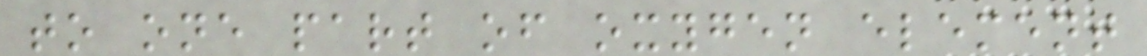to one part of oxygen element
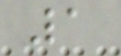1
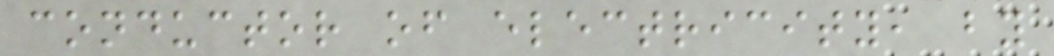conductor of electricity, by
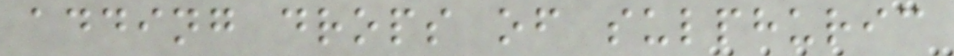adding drops of sulphuric
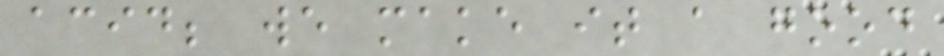acid; we make it a good
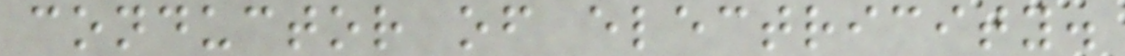conductor of electricity.
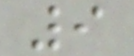9
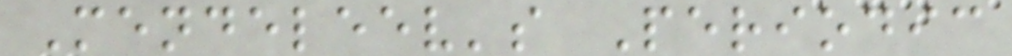Mendeleev's Periodic
